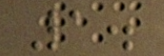1.
